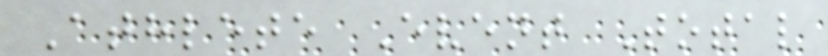Athlete Event Total
